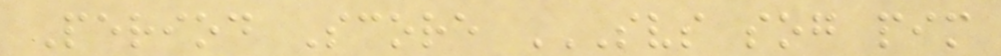Period Score SVS SOG PIM
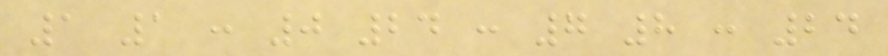1 1 : 0 24 : 7 8 : 24
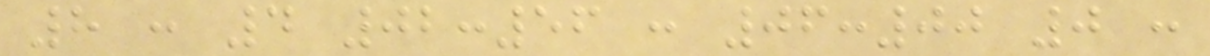8 : 4 02:56 : 06:00 0 :
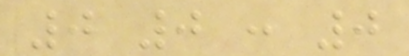0 0 : 0
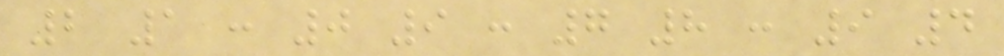2 1 : 0 9 : 7 8 : 9 4
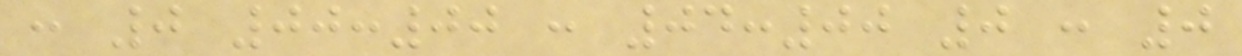: 0 00:00 : 04:00 0 : 0
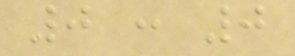0 : 0
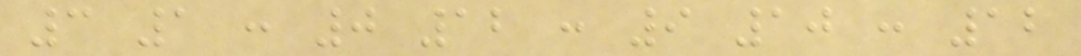3 1 : 0 12 : 9 10 : 12
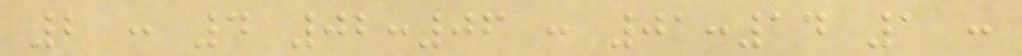2 : 4 02:06 : 01:14 1 :
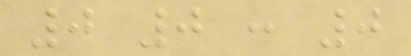0 0 : 0
